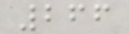266
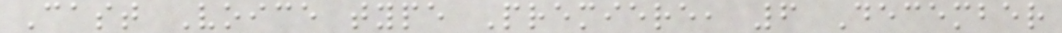Cast Voice type Premiere, 6 December
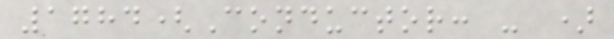1784(Conductor: - )
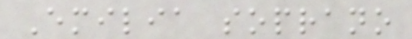Emilia soprano
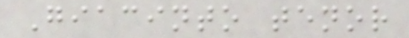Giacinto tenor
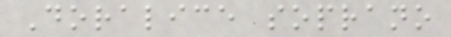Doralice soprano
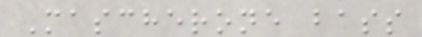Mascherone bass
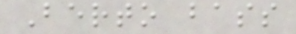Berto bass
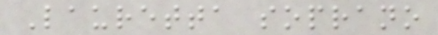Lauretta soprano
